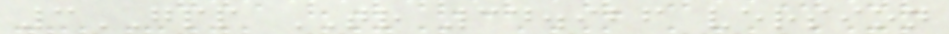3GPP TR 34.926 version
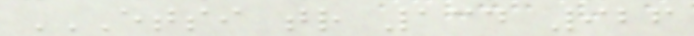ETSI TR 134 926
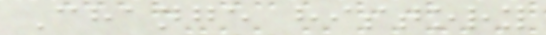Change history
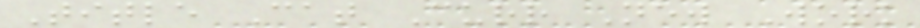Title Cat Curr New Work
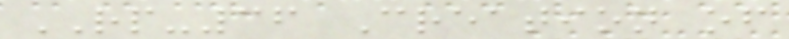RP-36 Creation of
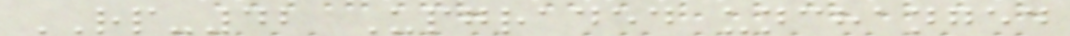RP-42 Upgraded unchanged
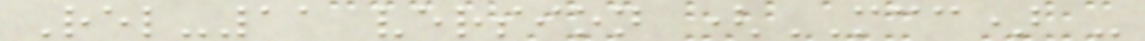Rel-11 version (MCC) -
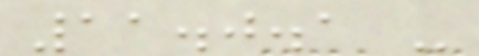11.0.1 -
